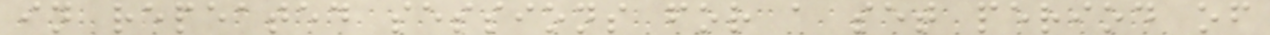in repeated sessions for a set period of
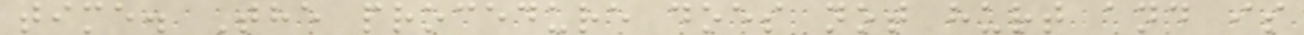time. The procedure does not hurt and is
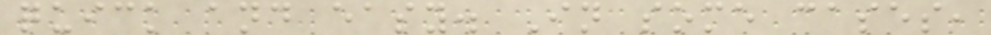quick and easy. In some cases,
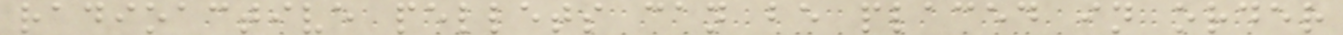radioactive pellets can be placed in order
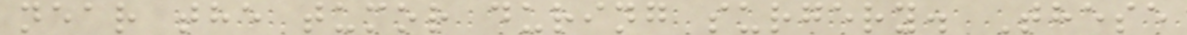near the tumor during surgery. These
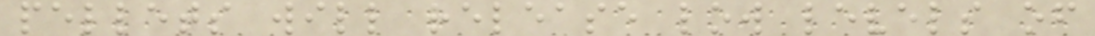pellets will release low levels of
